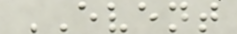EVENT
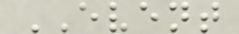EVENT
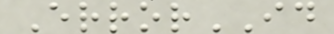ErrorID
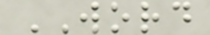WORD
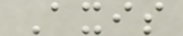Axis
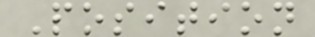Position
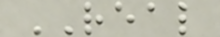REAL
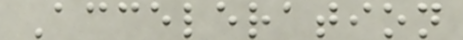Acceleration
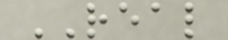REAL
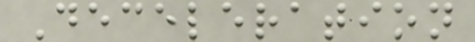Deceleration
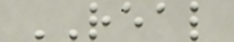REAL
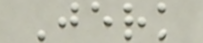Jerk
